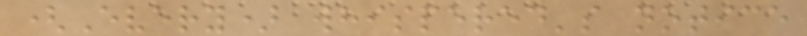(Every) whispered's notice
